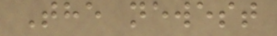The newest
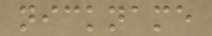nickname
